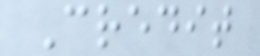Credit
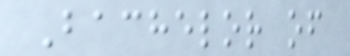Bachelor of
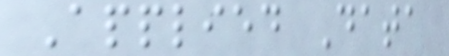Applied Data
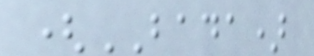(BADA)
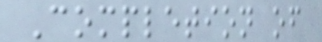Completion of
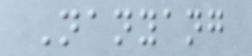Nanyang
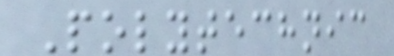Polytechnic
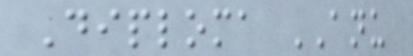Diploma ANU
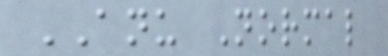ANU Normal
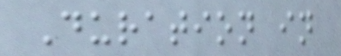Duration in
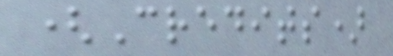(Credits)
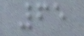65
